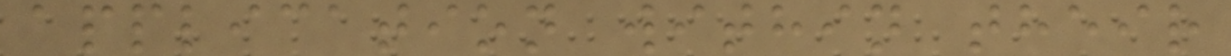application within their
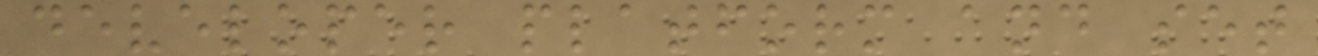developer platform and set
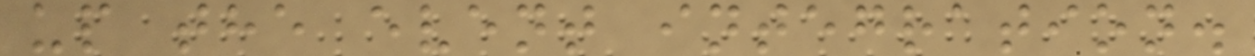up the event integration.
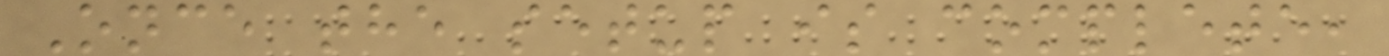Once the setup is complete,
